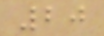20
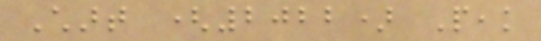Chart (2022) Peak
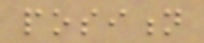position
